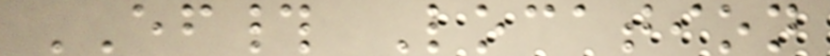EF# Location
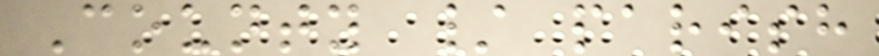County / parish
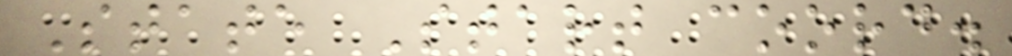State Start coord.
